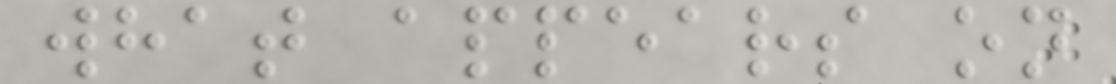what appears on
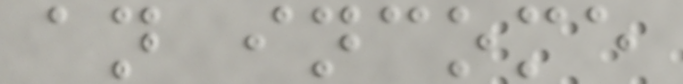an income
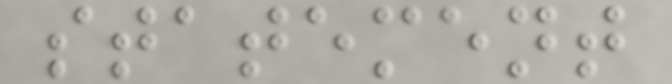statement
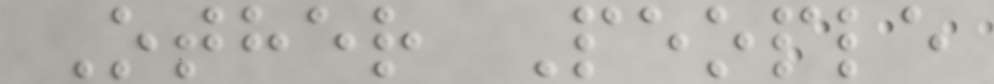Other People
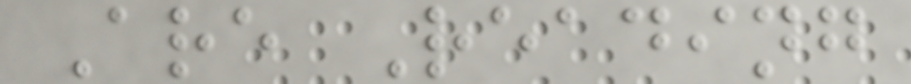Are Reading
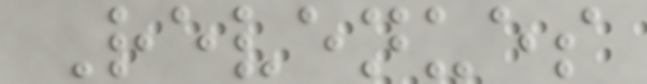Revenues
